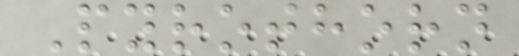Pyrothorn
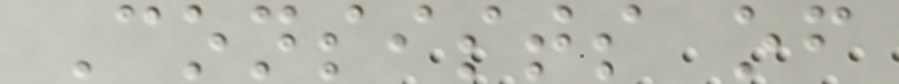Consists of
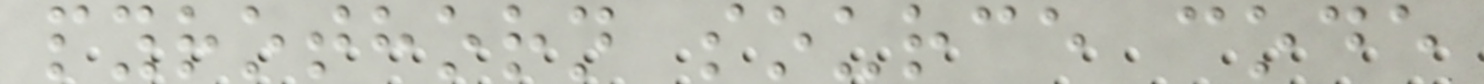pyrothorn source code
